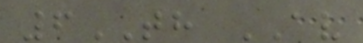6TH AV
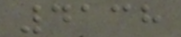4138
